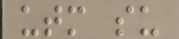utm su
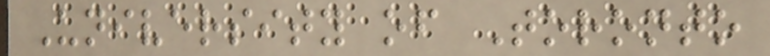University of Toronto
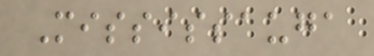Mississauga
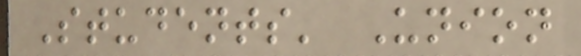Students' Union
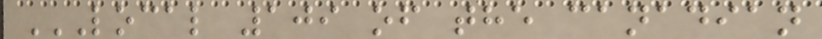LOCAL 109 OF THE CANADIAN
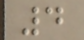4
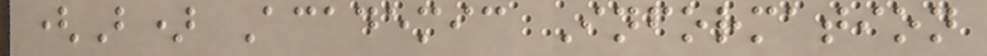(B) Academic Information
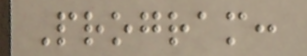Program:
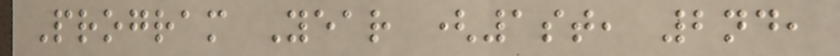Program Year (1st, 2nd,
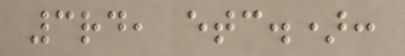3rd, etc.):
